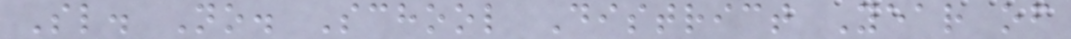Sl. No. School District Year of
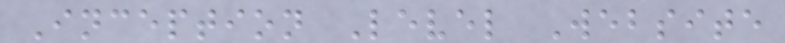Inception Level Website
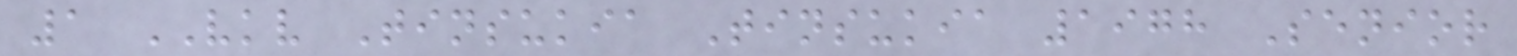1 VKV Tinsukia Tinsukia 1978 Senior
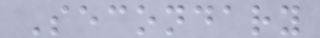Secondary
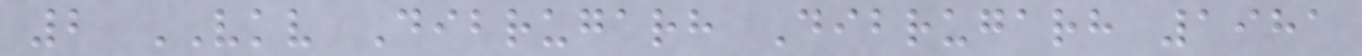2 VKV Dibrugarh Dibrugarh 1981
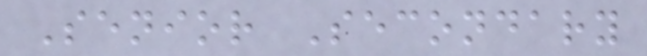Senior Secondary
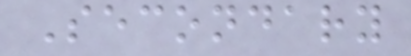Secondary
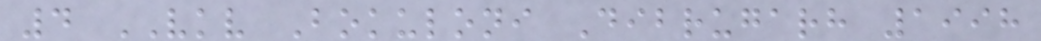4 VKV Bokuloni Dibrugarh 1998
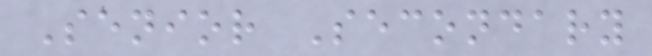Senior Secondary
